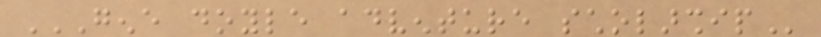GENE DOYLE ADVENTURE SCHOLARSHIP
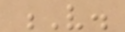V.
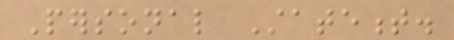Personal Statement.
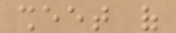sheet of
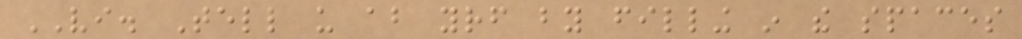VI. Tell us about yourself by filling in the spaces
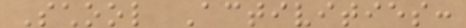School Activities:
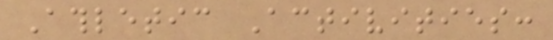Athletic Activities:
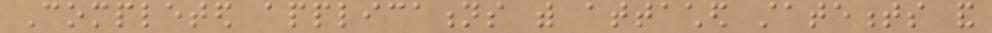Completed applications with attached statements and
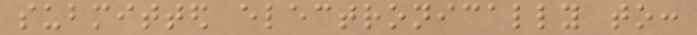submitted electronically to:
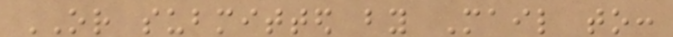OR submitted by Mail to:
